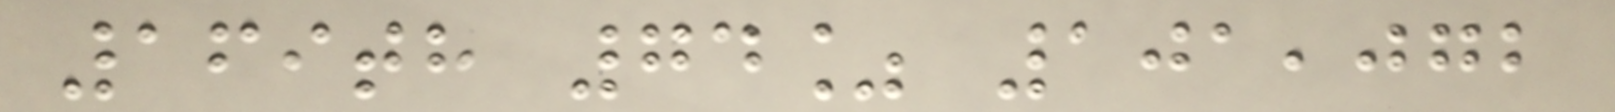169th 74% 101,072
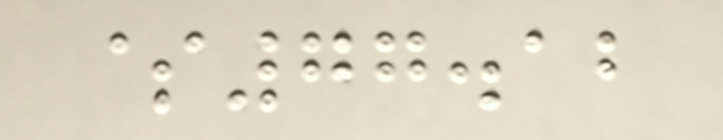$77.12
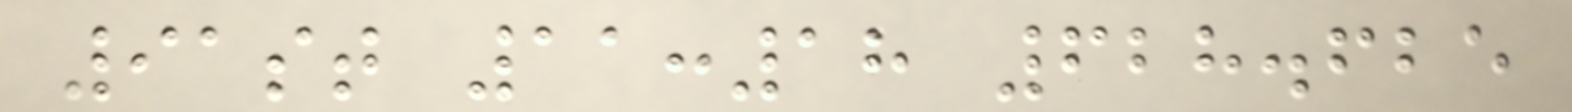91st 11:18 628.625
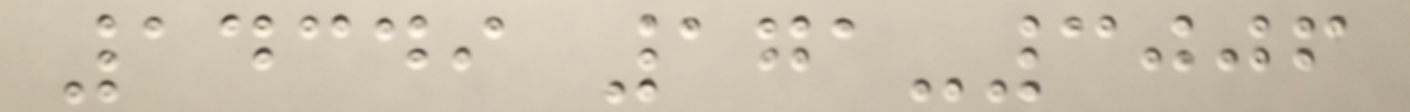14349 171-3006
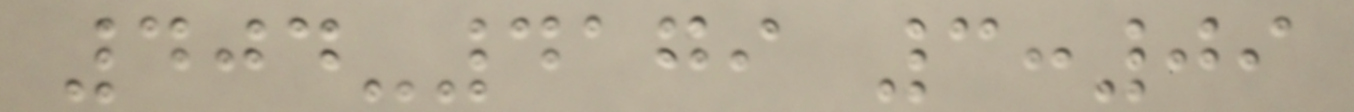404-4179 3:09
